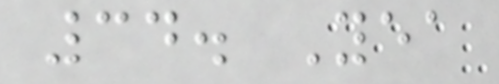34. Yea
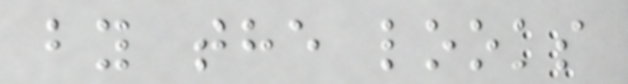by the looks
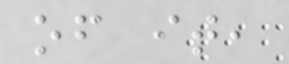of it,
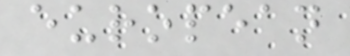european
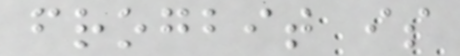frogbit is
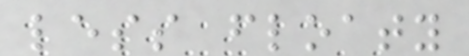less floaty
